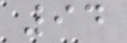94
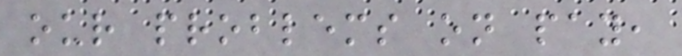our problems on pay,
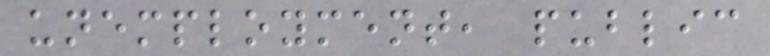unemployment, public
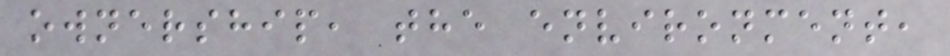ownership, the environment,
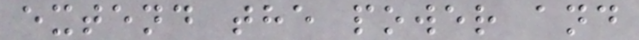extend the power and
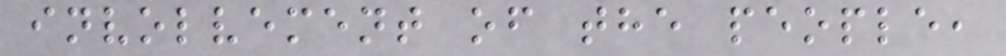involvement of the people,
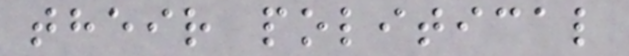their political
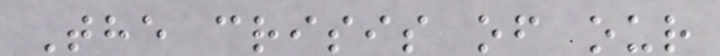The crisis of our
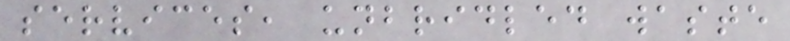services, unbridled waste
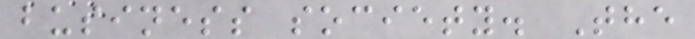business society. The
